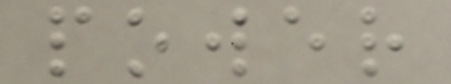power
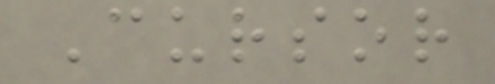Cursor
